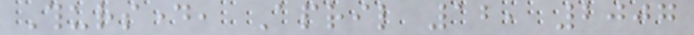Thursday, April 12, 2007
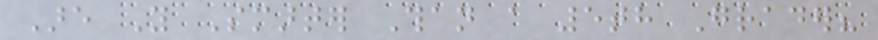Are You Smarter Than a 5th Grader?
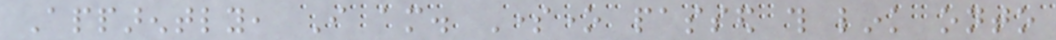Apparently, I am. Someone passed this link onto
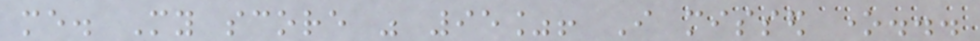me. My score was 95%! I missed one...
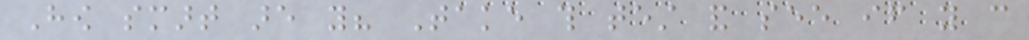How smart are you? Take this test and see if you can
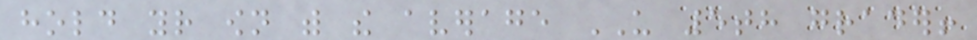hold your own with the average US 5th grader!
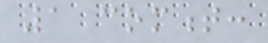1 comment:
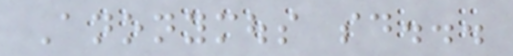Anonymous said...
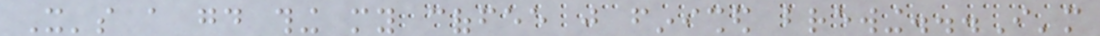It's a good thing my coffee just finished brewing...I'm
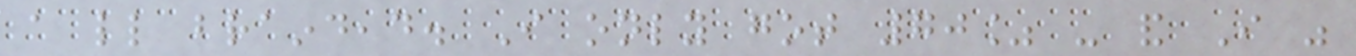a little braindead. I only got 70% - and I was
